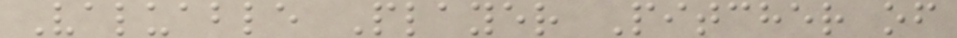Valuable Player Pitcher of
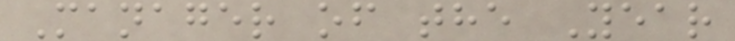Manager of the Year
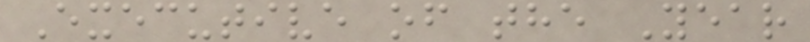Executive of the Year
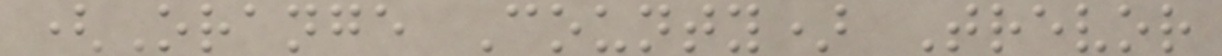(Orange County) Trevor
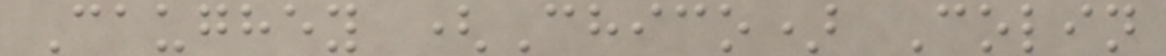Caughey (Chico) Colin
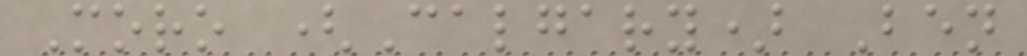Moro (Calgary) Ben
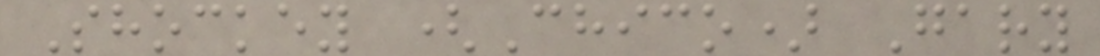Shockey (Chico) Gary
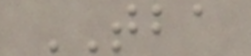TBA
